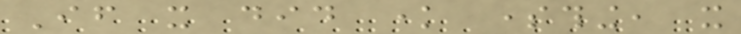If it did know something, it
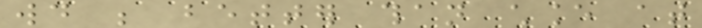would be better than chance at
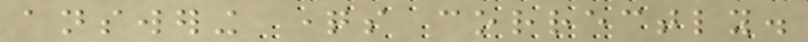answering questions correctly.
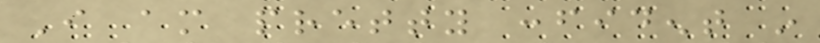I am pretty confident in
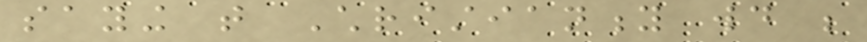saying that Christianity would be
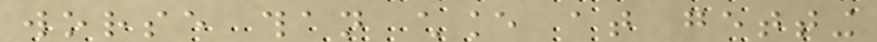worse than chance at getting
